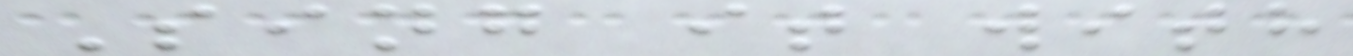Sing it with
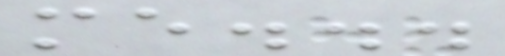me...
